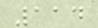114
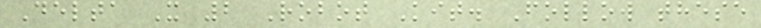Delta X 2 Robot Kit. Follow these
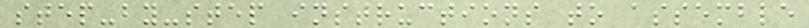step-by-step instructions to assemble
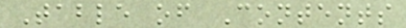Table of Contents
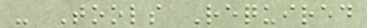- Tools Required
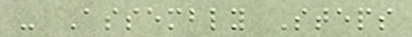- Assembly Steps
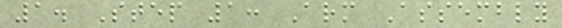1. Step 1: Arm Assembly
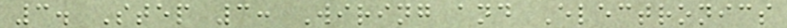3. Step 3: Wiring and Electronics
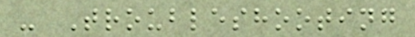- Troubleshooting
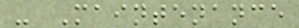- Maintenance
